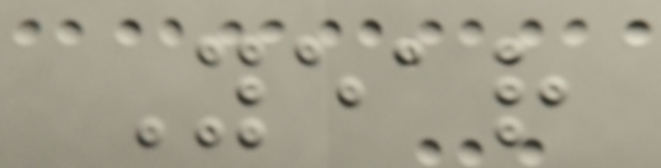Year
